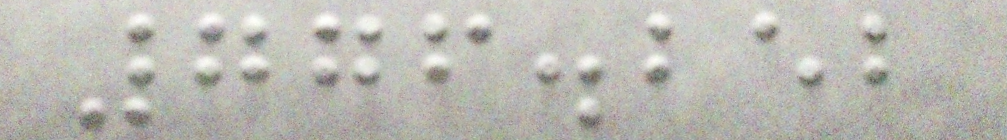776.252
